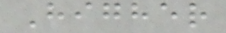Higher
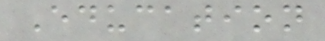Education
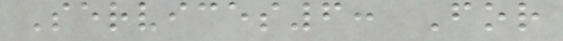Services6: For
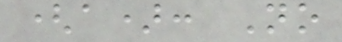(a): No
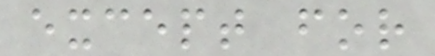except for
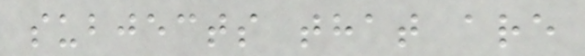subjects that are
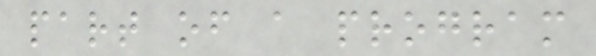part of a program
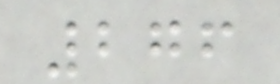276
